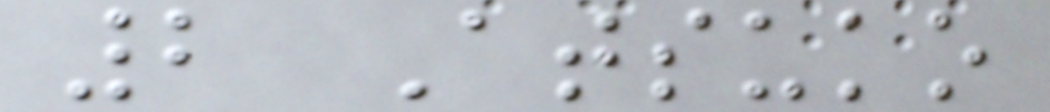2 Atsuko
